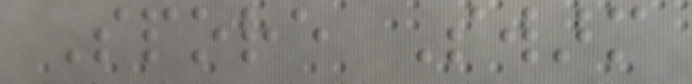Spore Swarm
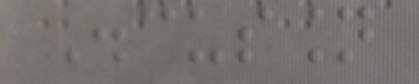Discussion
